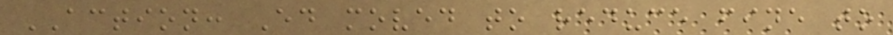ACTION: Ed moved to reduce fine to
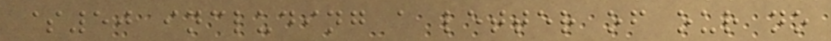$50 including a letter of our no
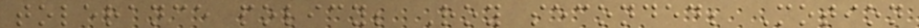tolerance policy; Roy seconded; Motion
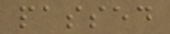passed
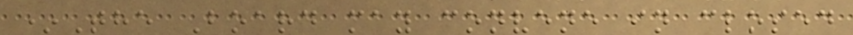*The Board may convene in closed
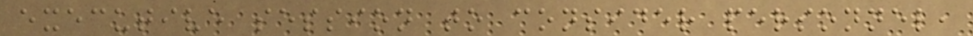executive session to consider personnel,
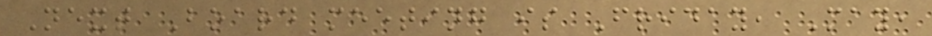Next Board meeting is Friday, May,
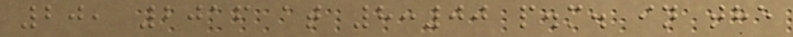20, 2016 at 8:00 p.m. in the
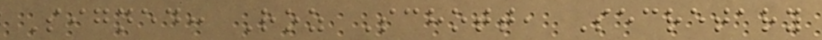Signed: Roz Schott, Secretary
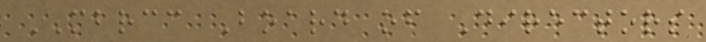MBRCC Board of Directors
